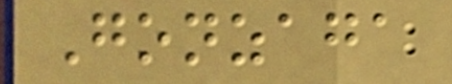Gonzaga
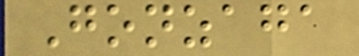Gonzaga
